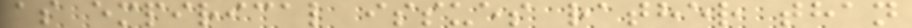as empirical issues rather than
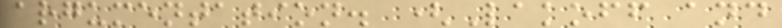argumentation. (Lakoff and
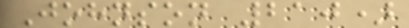Johnson 210)
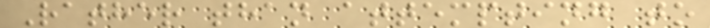Rather than attempting to
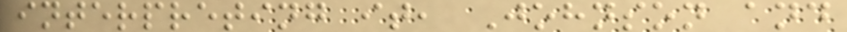interpreting it, Johnson and
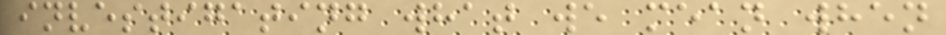investigating what we mean when
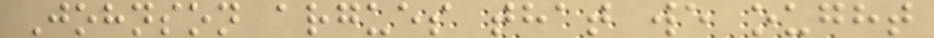Johnson argues that we ought
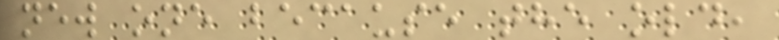new one because the old,
